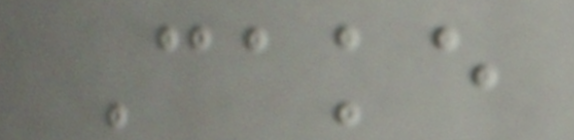Cake
